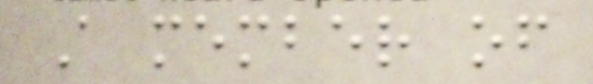A member of
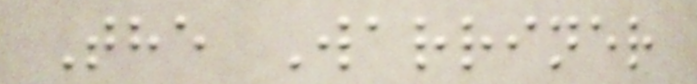The Warriner
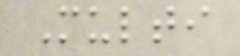Multi
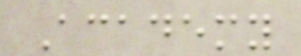Academy
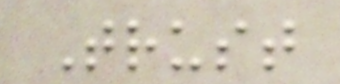Trust
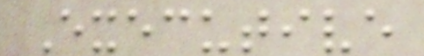Executive
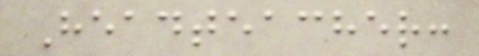Headteacher:
